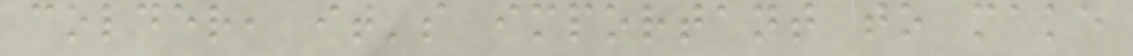colder, it's important to make
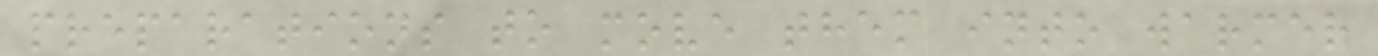preparations to move them into warmer
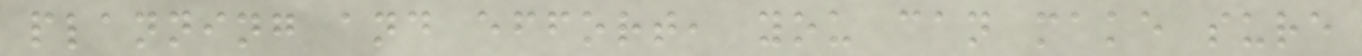planning and effort, you can make sure
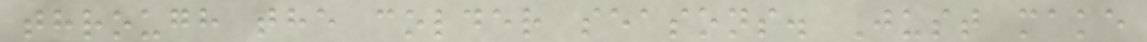through the colder seasons. Just make
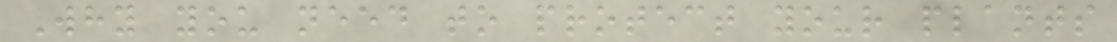Why you need to protect your plants
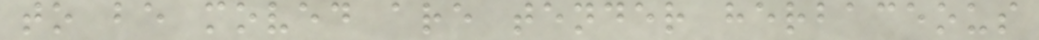to be moved are tender herbaceous
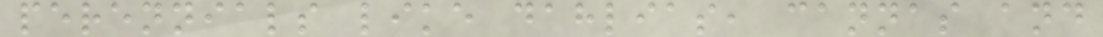perennials like dahlias, cannas and
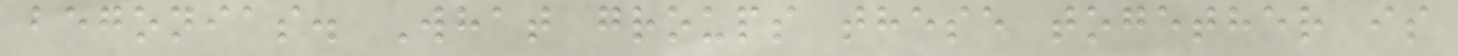begonias. What groups these together is
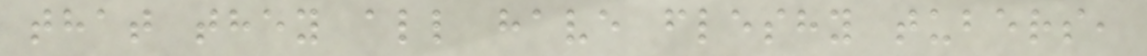that they all have fleshy tubers,
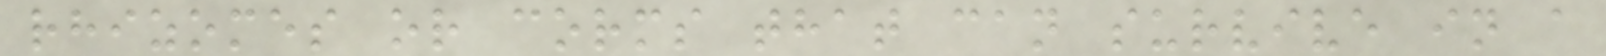rhizomes or corms that can survive in a
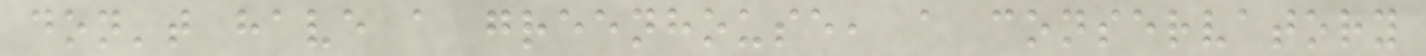don't have a greenhouse, a conservatory
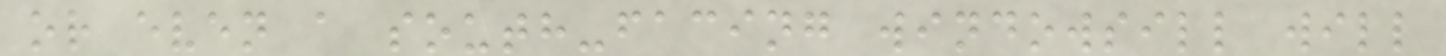or even a south-facing windowsill will
